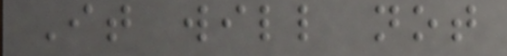It will not
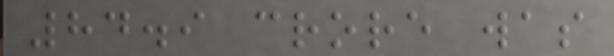84.9 crore was
